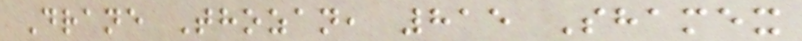Drane Thozan, 815 Shamex
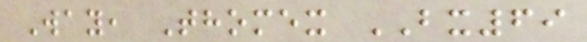Way, Thomex BX69
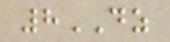8DZ
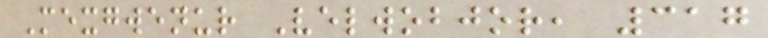Mexgwenur Velwobjor, 317
